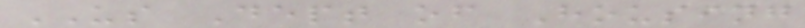US Dept of Housing
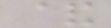&
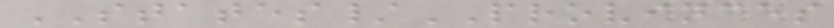STATES/PROVINCES
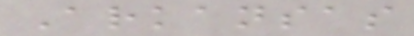Arkansas
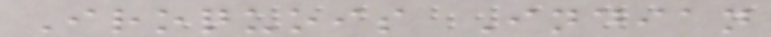Iroquois Indian
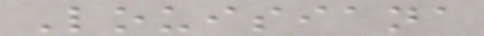Louisiana
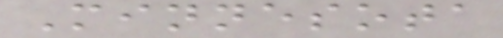Minnesota
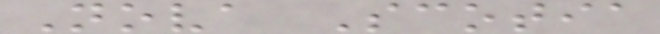Nova Scotia
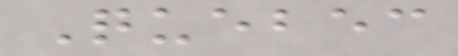Quebec
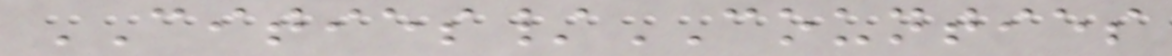CITIES/COUNTIES
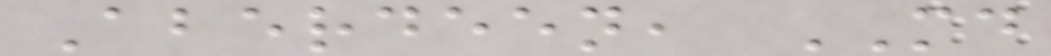Aberdeen, MD
